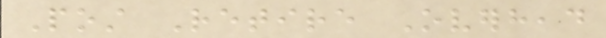Post Retire Overhead
